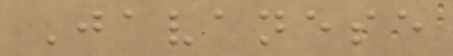Javanese
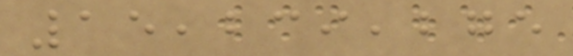15,239,275
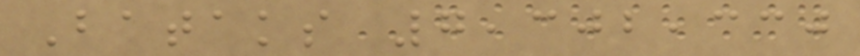Bataks 7,302,330
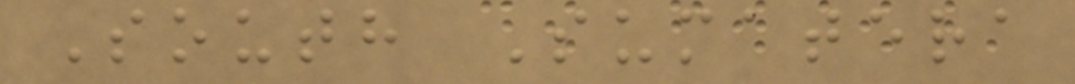South Sumatera
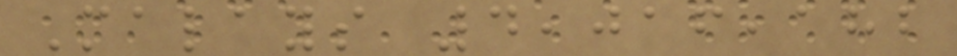Malays 4,016,182
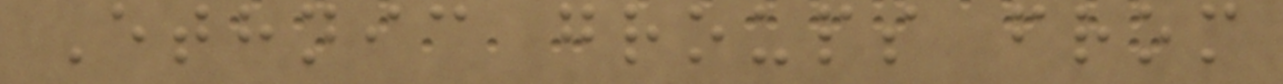Ethnic groups from
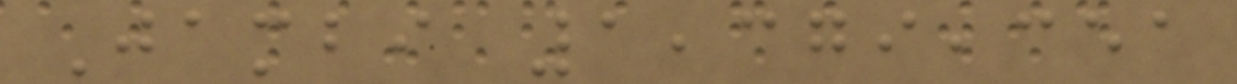Jambi 1,379,351
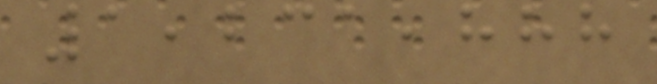1,231,888
